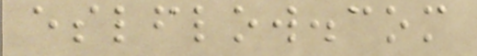eslflow.com
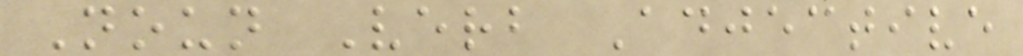Noun Verb Adjective
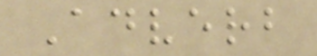Adverb
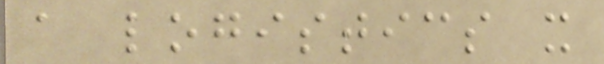a logistics x
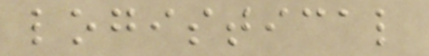logistical
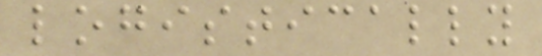logistically
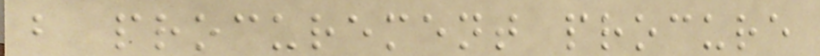b procurement procure
